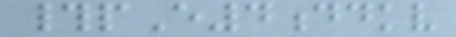#pE4ddkv
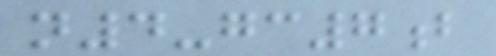n4-gc7b
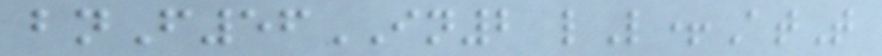bnF56IN2 lL+AtT
